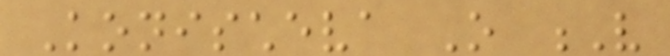Konischeva O V
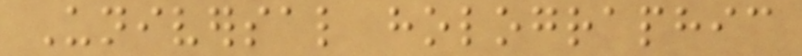Universal holographic
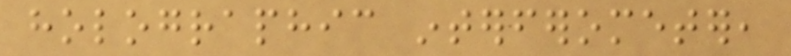holographic interferometer,
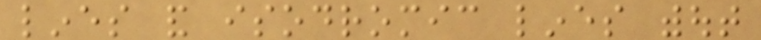lines and isodromic lines without
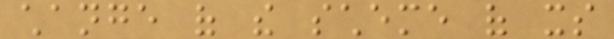change of the scheme of its
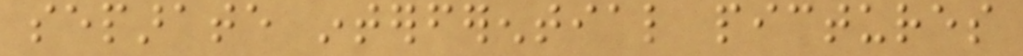separate interferential pictures
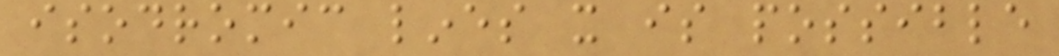isodromic lines it is possible
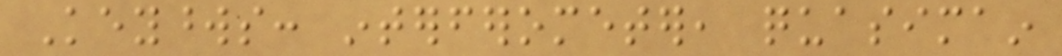Keywords: interferometer, quasimain
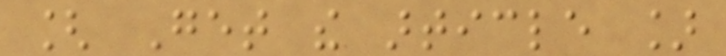[ Get the article ]
